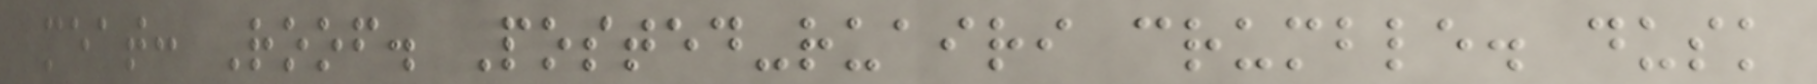meat: Roof. Posted-ruairi crumble. dusk
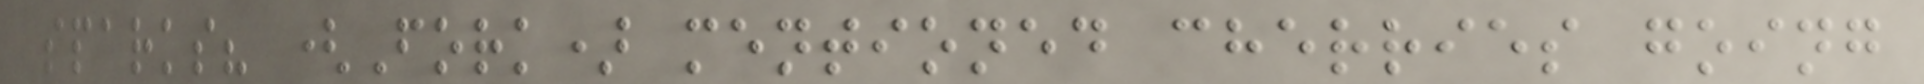sparks? (Fork) mentioned cherries going
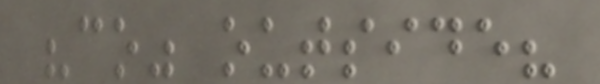"co" outside?
